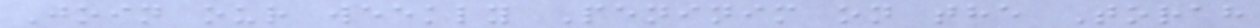Join our weekly Peninim on the Torah
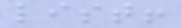list!
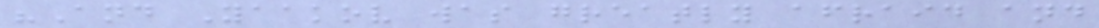"And Yaakov was greatly afraid and
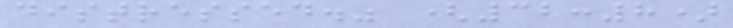distressed." (32:8)
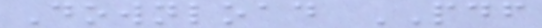Download PDF
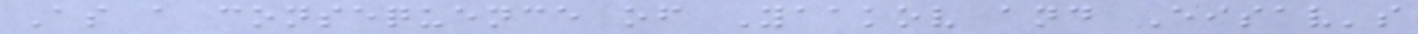As a consequence of Yaakov and Eisav's
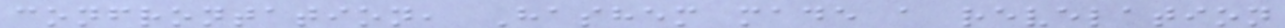confrontation, Hashem made a revelation
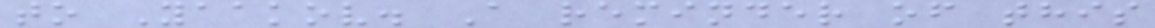to Yaakov. A reminder of this
